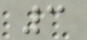3
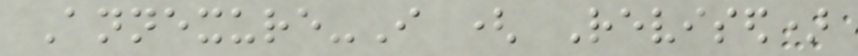Annexure-I ( Revised)
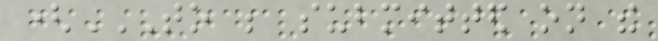(TO BE SUBMITTED ON THE
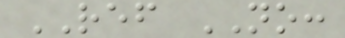REF NO:
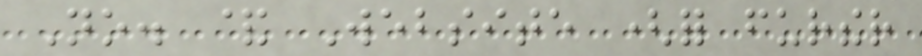No. & Website (for further
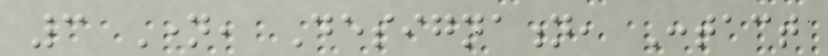3 Name, Designation, Contact
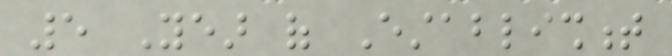5 Year of Establishment
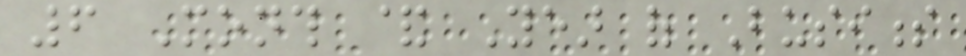6 Month & Year of Business
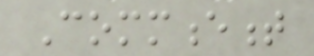Commencement
